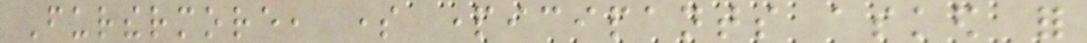Furthermore, some participants asked for
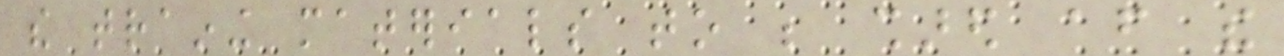the training materials to be shared after the
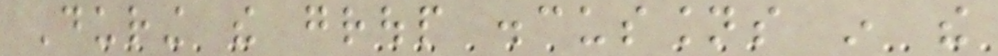During the group discussions in the
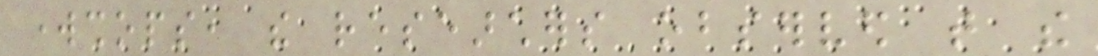workshops, the researchers observed that the
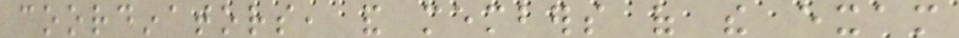coordinators, and members of the exam
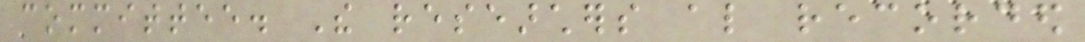committee. The researchers also recorded
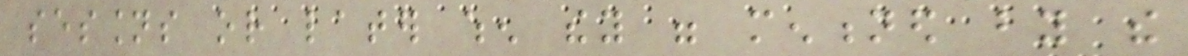sessions or later when they were mentioned by the
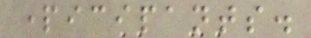participants.
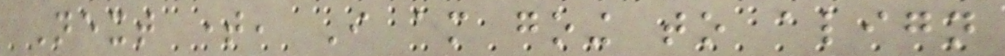Next time, I am going to align
